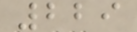229
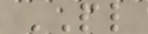PL
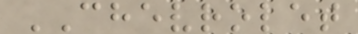CHEVROLET
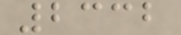2332
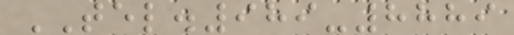TEL.989-8889
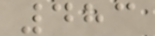483
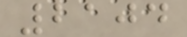2104
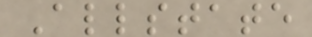Allstate
